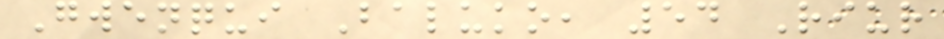Gwenqui Baluko, 54 Riur
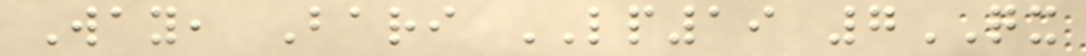Way, Bari LP19 7QX
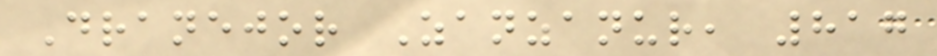Dranejor Zanzanur, 817
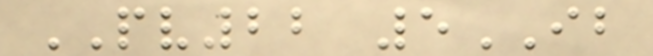PV22 5IB
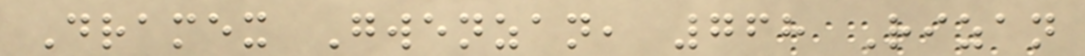Dramex Gwenzan, 768 Rizan
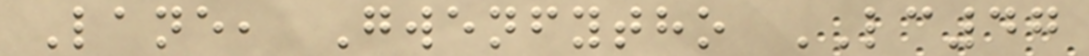Lane, Gwenfytho LC47
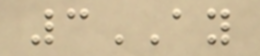3AY
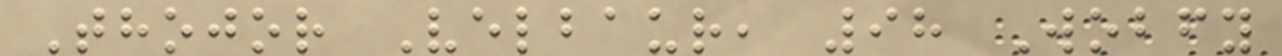Thojor Velbaur, 98 Wobfy
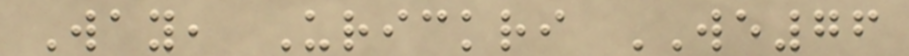Way, Urickri WE76
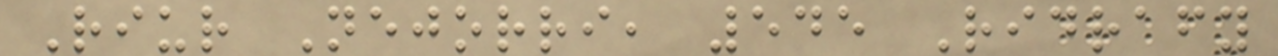Riur Nejorri, 545 Ridrafy
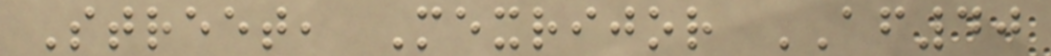Street, Mexrijor AF40
